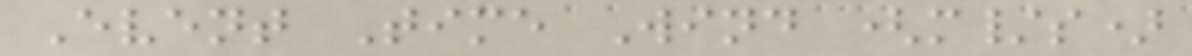Event Time Wind (m/s)
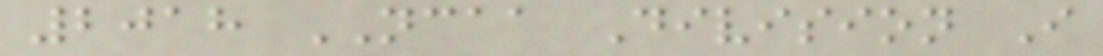2018 NCAA Division I
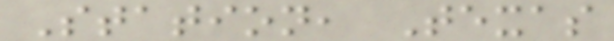Station, Texas
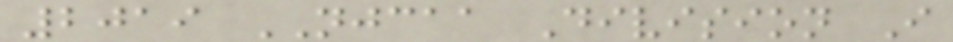2019 NJCAA Division I
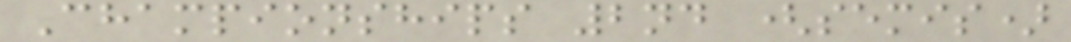Championships 2nd (semis)
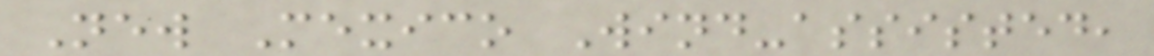New Mexico Wind-assisted,
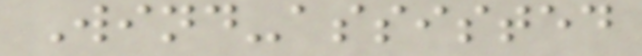Wind-assisted
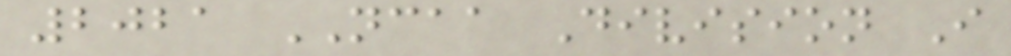2021 NCAA Division I
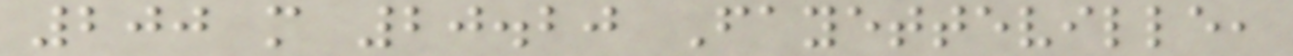200 m 20.20 Fayetteville,
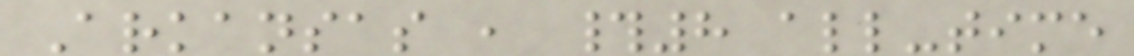Arkansas , #8 all-time
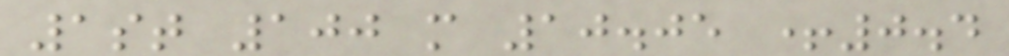1st 100 m 10.05 +0.4
